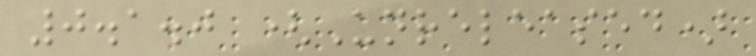0.1.0 (Unreleased)
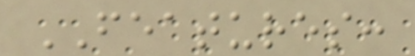FEATURES:
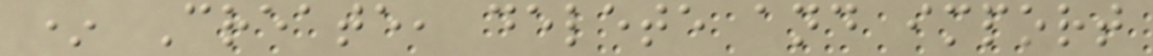* Create, delete and import
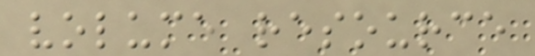volume resource
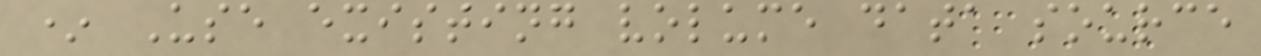* Use existing volume data source
